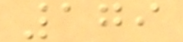179
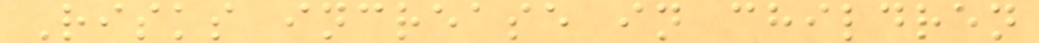Risks increase in children
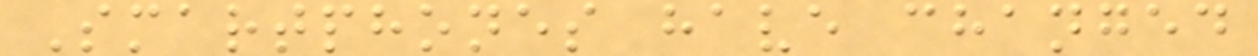Smartphones have changed
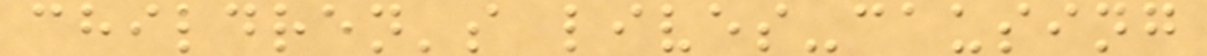children's lives-causing
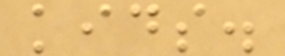kids.
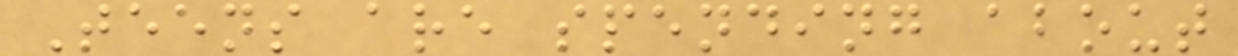Teens are spending about
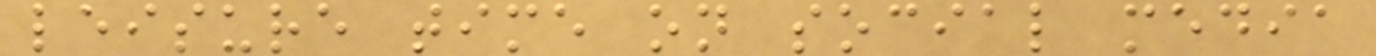leisure time on social media
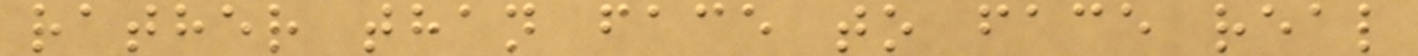rather than face to face real
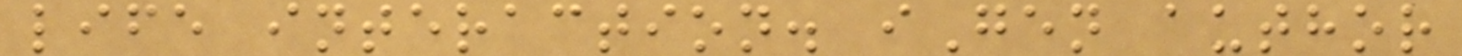life interaction. iGen author
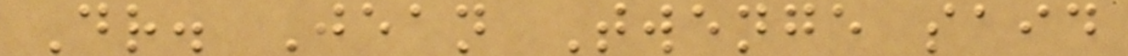Dr. Jean Twenge said
